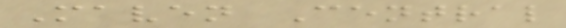Maven Central
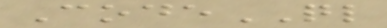CodeQL
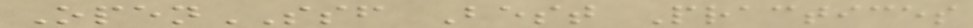OpenSSF Best Practices
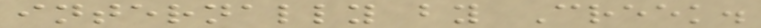internally by Creek.
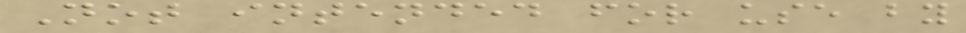Not intended for use by
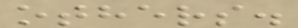others.
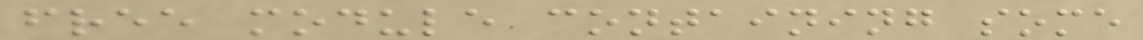free module containing some
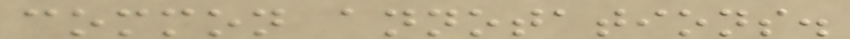common annotations.
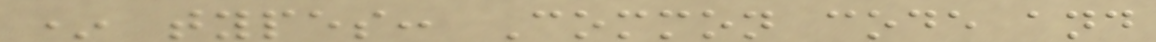* types: Common code and
